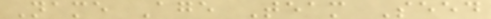Name Age Team Seed
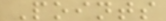Points
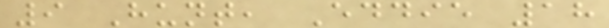9 Hunt, Eddie 18
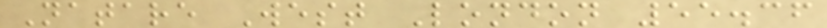Natare West London 55.36
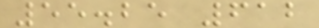55.25 612
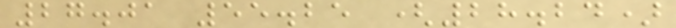27.01 55.25 (28.24)
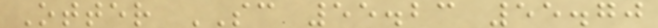Otter SC 55.23 55.70
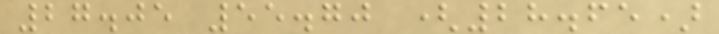27.05 55.70 (28.65)
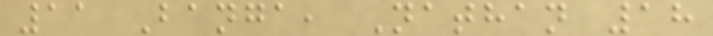11 Banga, Nathan 18
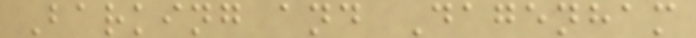Barking and Dagenham
